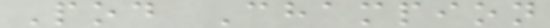Pod Champion
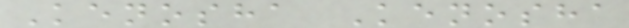Kenosha Kenosha
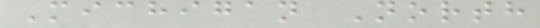Michigan North
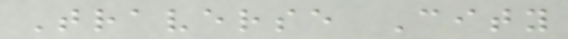Traverse City
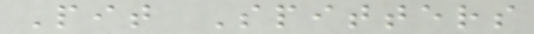Pit Spitters
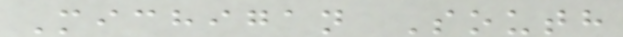Michigan South
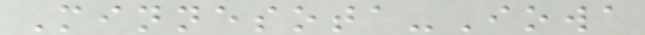Minnesota-Iowa
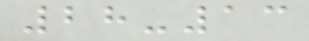28-13
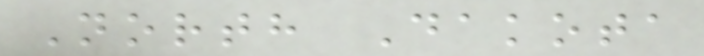North Dakota
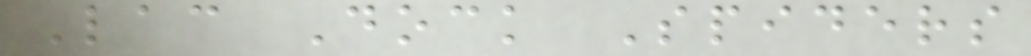Lac Dock Spiders
